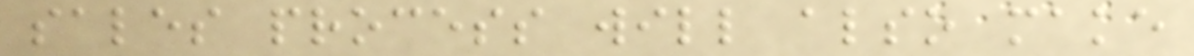sales process will also make
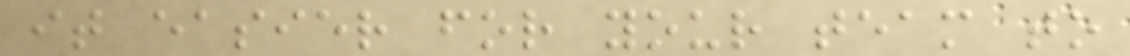it easier for your team to
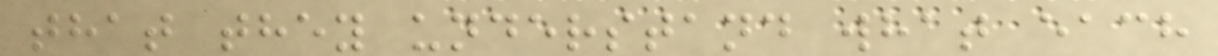that they understand what each
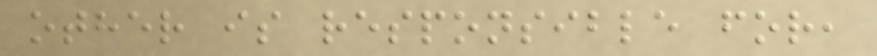other is responsible for,
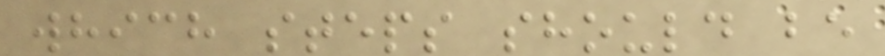which steps should be
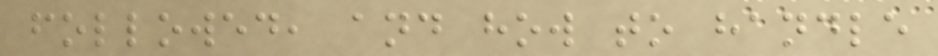followed, and how to handle
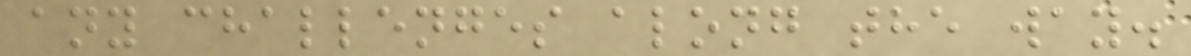any challenges along the way.
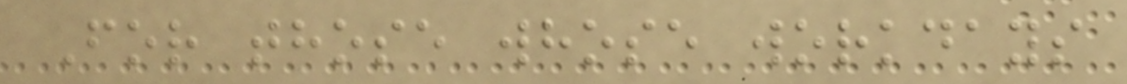For those whose workdays
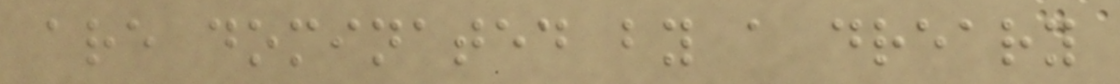are dominated by a dreary
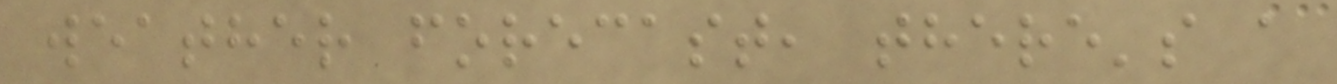weather forecast, there's a
